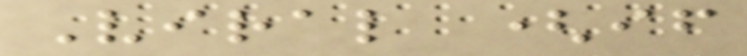Viral (if
